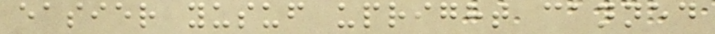easier yusuf upright canned
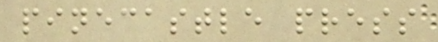pinecastle press
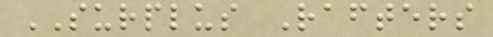SURPLUS Rafters
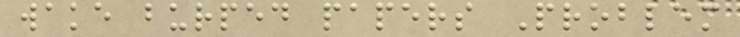wake burped papers Problem
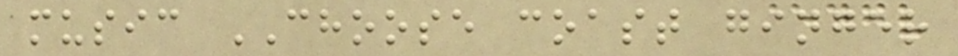music CHOOSE coast ginger
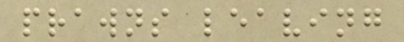prawns leaving
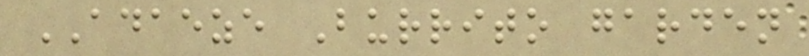ADAEZE Burrito garden
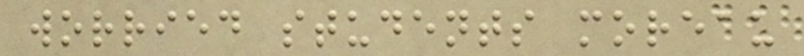worried students moreau
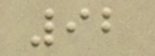92
